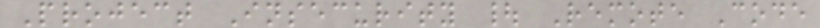Project Insecurity | Remote Code
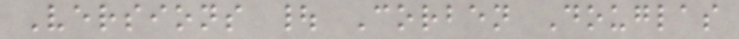Versions | Corben Douglas
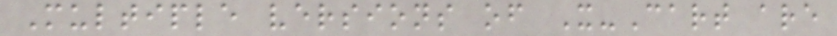Multiple versions of X-Cart are
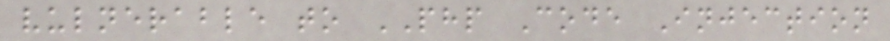vulnerable to PHP Code Injection
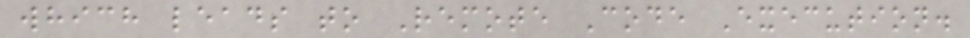which leads to Remote Code Execution.
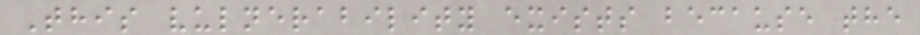This vulnerability exists because the
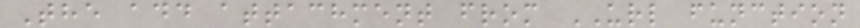The add attachment from URL function
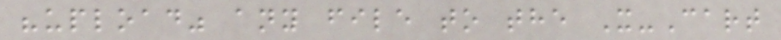"upload" any file to the X-Cart
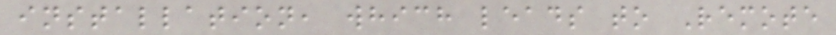installation, which leads to Remote
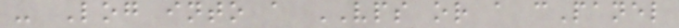- Log into a VPS or a cPanel
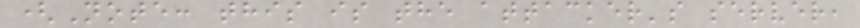(Note: this is the attacker's server,
